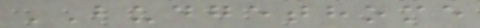BUDGETHOME
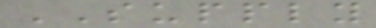SUPPLY
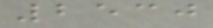2530
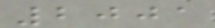2001
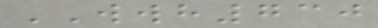WWH730
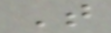T
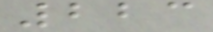223
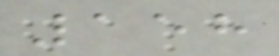158
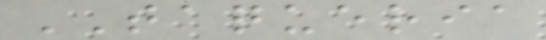TAQUERIA
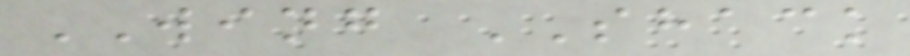WING SHACK
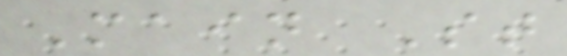Main St
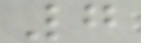7
